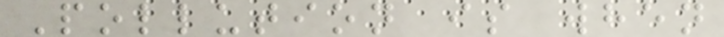Pollution is when
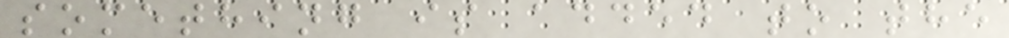something is added to the
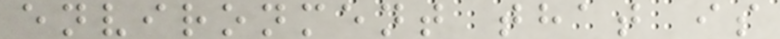environment that is
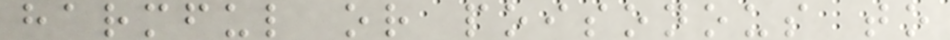harmful or poisonous to
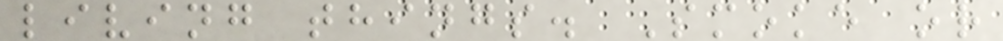living things. Smoke or
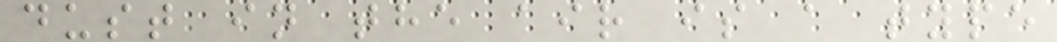dust in the air is a type
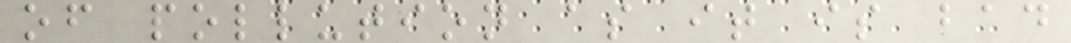of pollution as it is bad
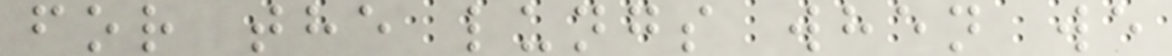for the lungs when we
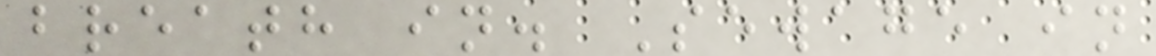breath in. Sewage in
